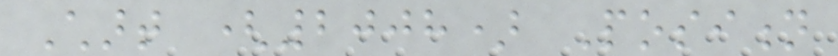Chart (2008) Position
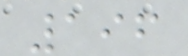196
